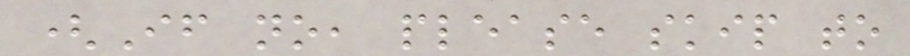(If no, please skip to
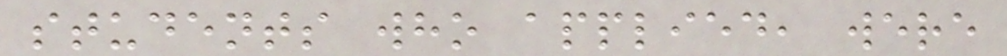students who applied, were
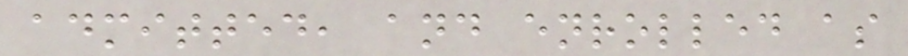admitted, and enrolled as
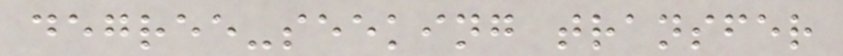degree-seeking transfer
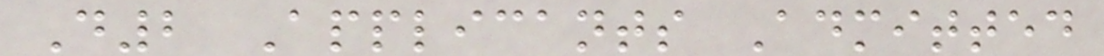D2 Applicants Admitted
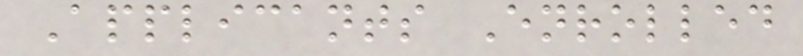Applicants Enrolled
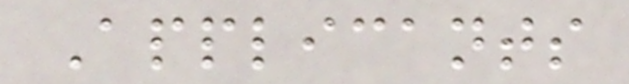Applicants
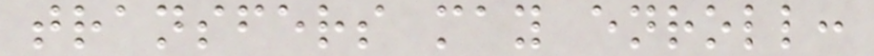transfers may enroll:
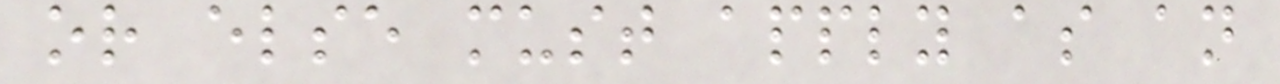or else must apply as an
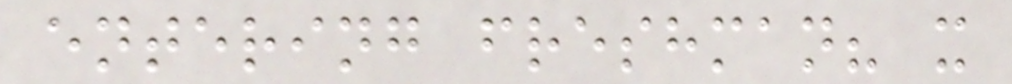entering freshman? x
